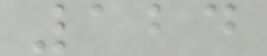124
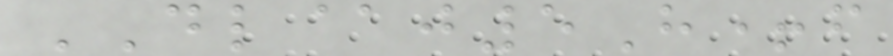DL@j5H+f
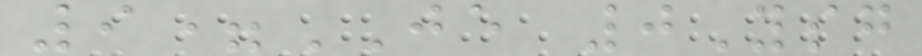9=JE 0Ysg
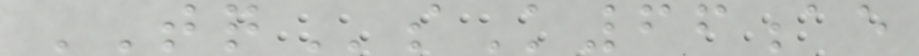TQsK66ae
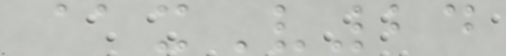@xV24
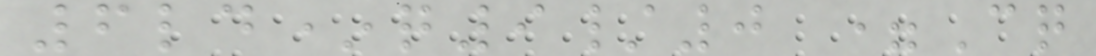6ld*q9/0 =Cq
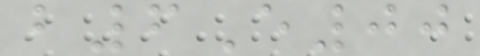b6E00
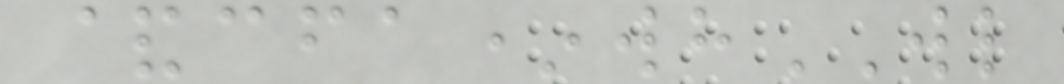&cfa*whWL
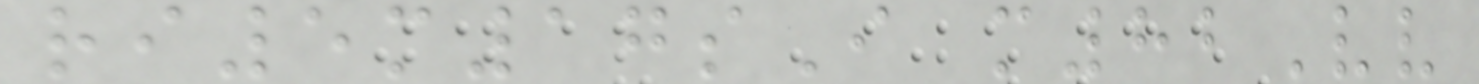ri5m17sI m82Vv
